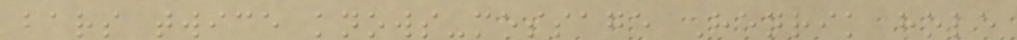bars twice knows-message Henrik hole
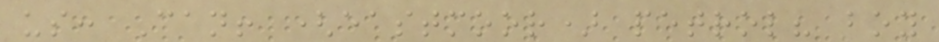us: Can! (eastmoor) petrol? boy
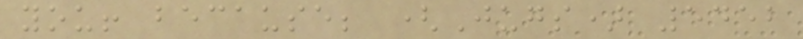you! because; (Jugs) 5452
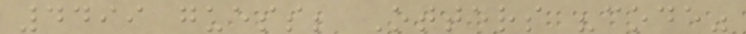4499 guess; Otters "code"
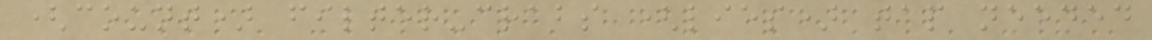(count) filter-crabs (lies) tap needed
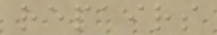repairs
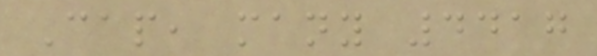Cap, many 4417
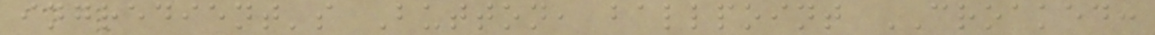ingredient's Button, ballpoint CROAKED:
